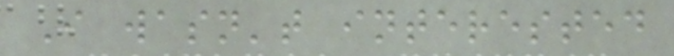I wasn't interested
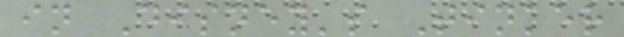in Disney's Tinker
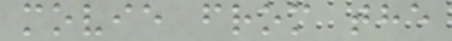movie from the
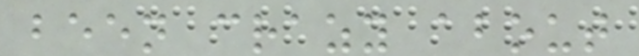been crazy about
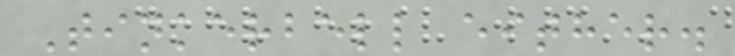Tinkerbell either.
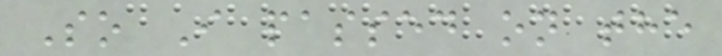So I passed on the
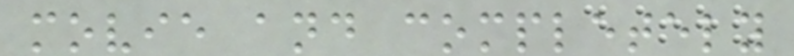movie and completely
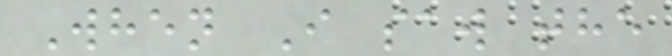When I saw the
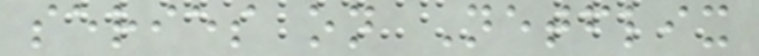series on Netflix
